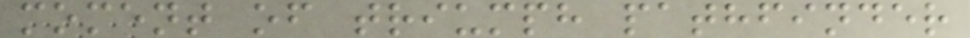moment of triumph pathfinder
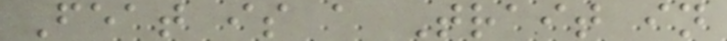Feat is a Trait in
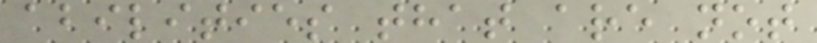abilities that are not
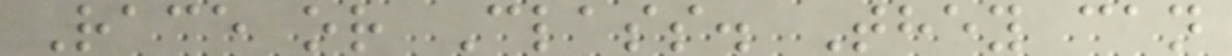Race or Class. They can
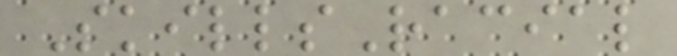SkillsRacial
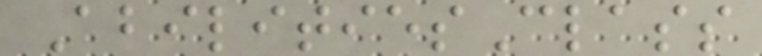AbilitiesClass
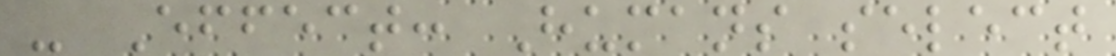- Effect: Humans select
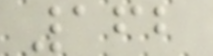162
